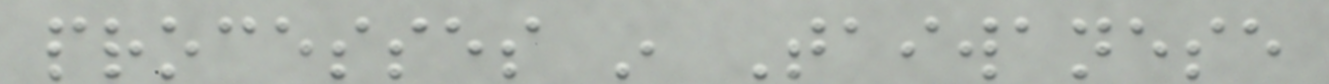processes in Taiwanese
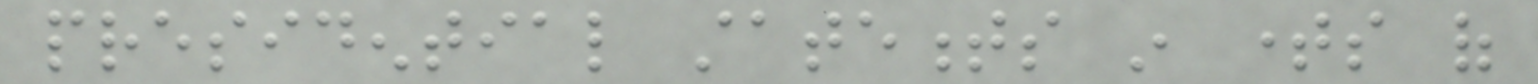presidential statements in times of
